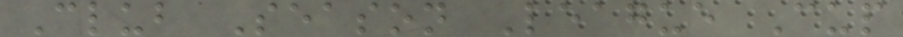Club Season League Cup
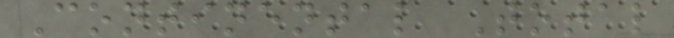Continental Total
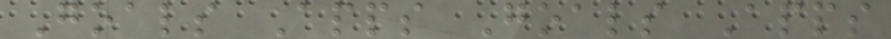Goals Apps Goals Apps
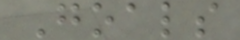Goals
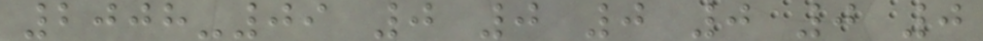2008-09 0 0 0 0 0 0
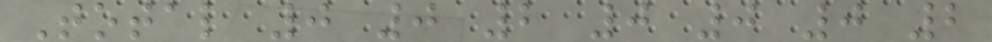Total 0 0 2 0 0 0 2
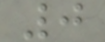0
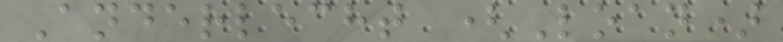Anderlecht (Loan)
